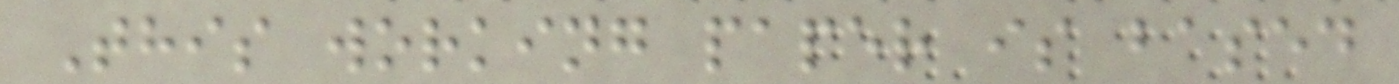This working paper is based
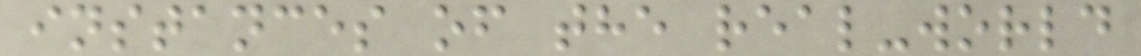instances of the real-world
